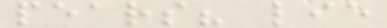pears? lie
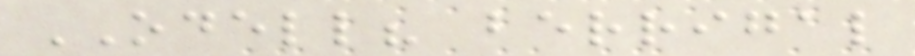ODELL? berrigal
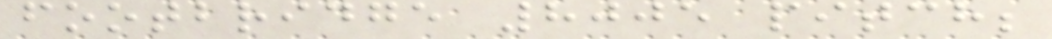footbridge 8005 pitch;
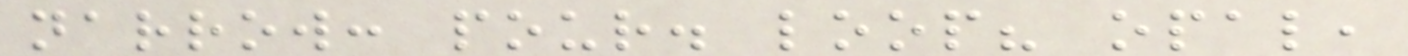narrow: pour. loop? opal,
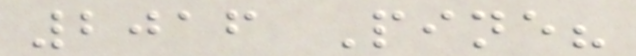2016 Pine?
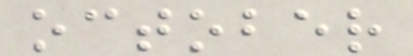october
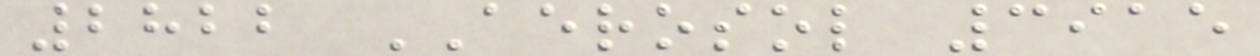2822 AEROSOL 3915
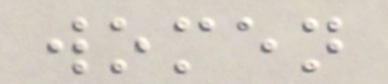women
